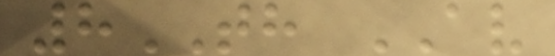8TH AV
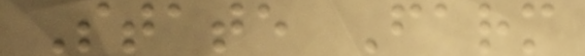State Farm
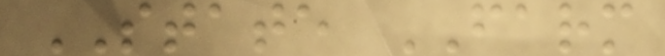STATE FARM
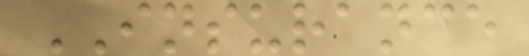INSURANCE
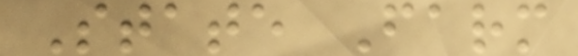State Farm
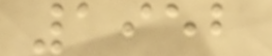1952
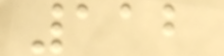112
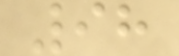98
